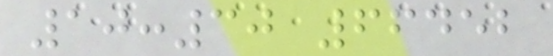10:30 66452
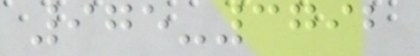975-3792
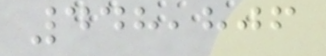448,806
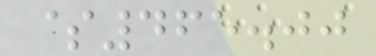$465.00
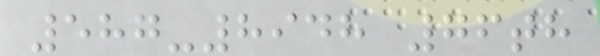587-8948 76th
